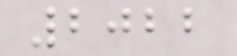2022
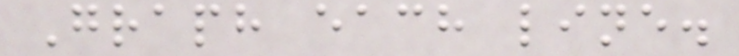Graph each line.
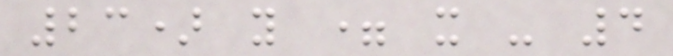23) y = x - 4
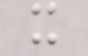x
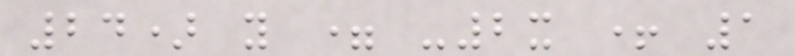24) y = -2x + 1
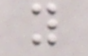y
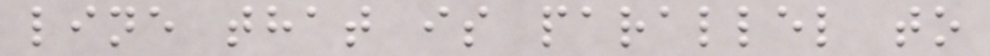line that is parallel to
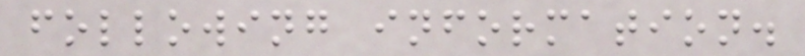following information.
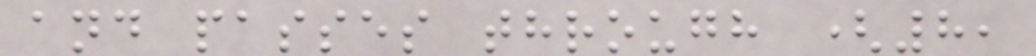and passes through (8,
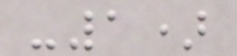-1)
